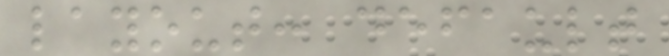layout: default
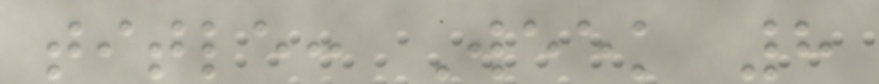title: Week 8
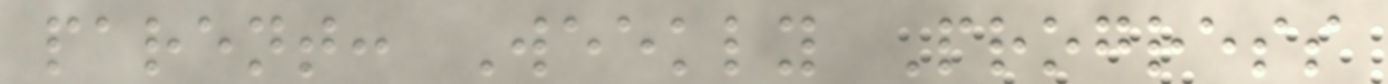parent: Weekly Progress
